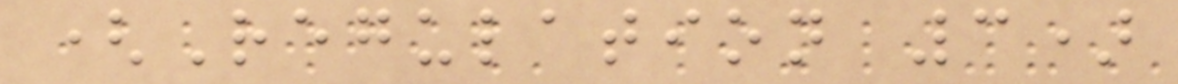(Regulation 3)
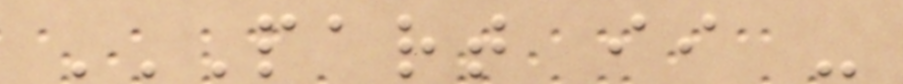PART II -
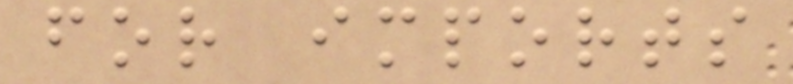for imports
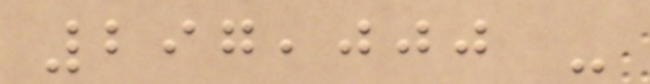297,000 -
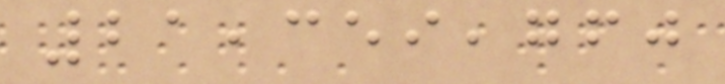21,359,760
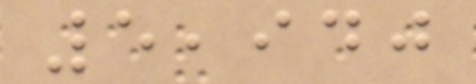5,940
